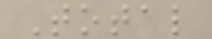Total
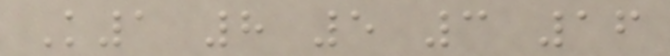K1 8 5 3 16
